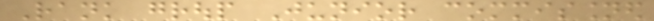Rank group Junior commissioned
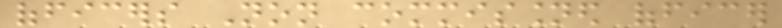officers Non commissioned officer
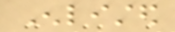Enlisted
